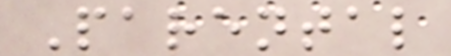Parental
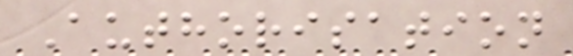Authorisation
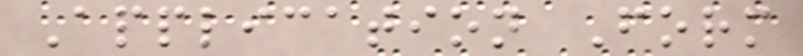Application Form
